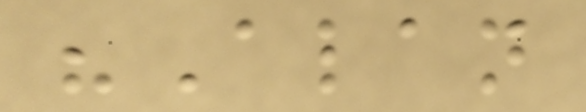"Alan
